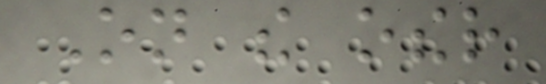On the other
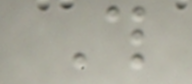This
